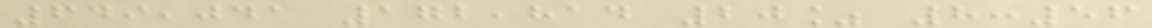649,041 172,814 20% 8:56
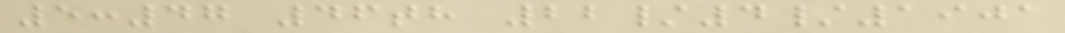5:47 46th 22/4/1901
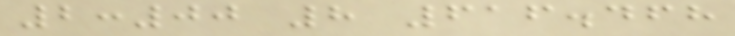2:00 8 616.468
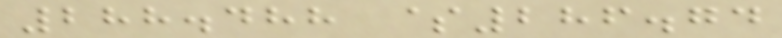288.488 $286.74
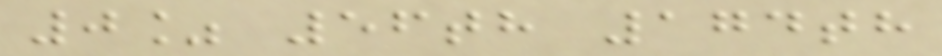0% 56th 174th
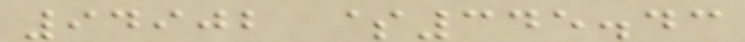94902 $345.43
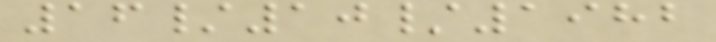16/10/1982
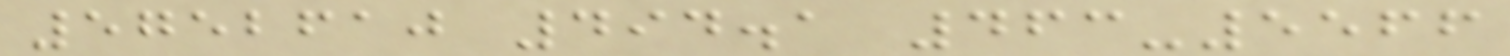5752610 494.1 463-5566
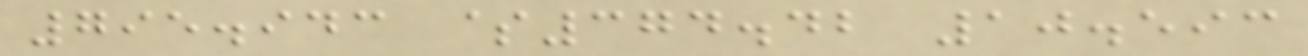795.943 $374.42 10.593
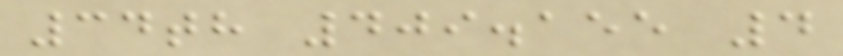34th 409.155 4
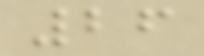26
